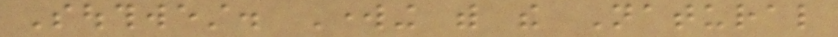Southwest. Working with the Natural
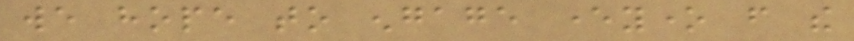we hope to engage everyone from the
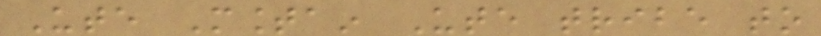Ute Mountain Ute tribe to
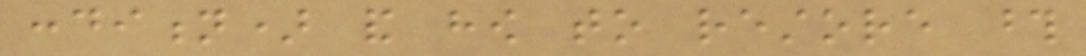condition) and how to restore those
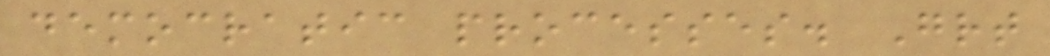democratic processes. Great
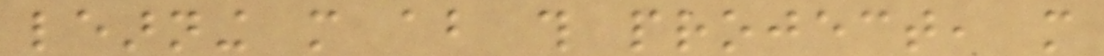learning more about this project, more
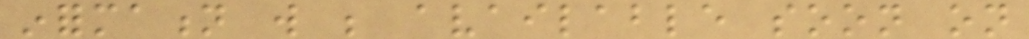information will be available soon on
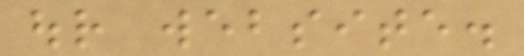our website.
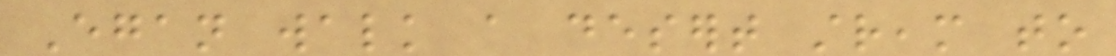Egan walk a desert stream to
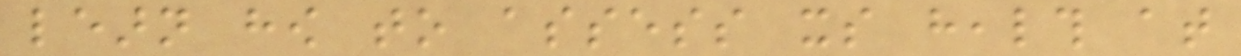learn how to assess its health at
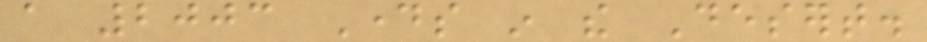a 2003 Days in the Desert.
